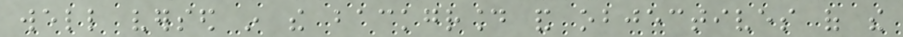well versed in the background and objectives of the
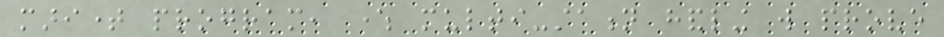maritime program, where multi-station handling will prove
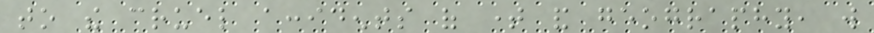to the cruel accidents of time and geography, will
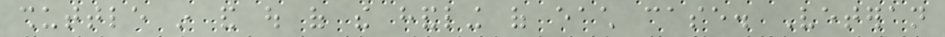shuttle in and out of the handling of each case. Veteran
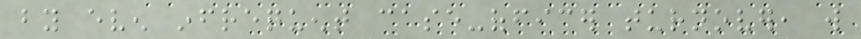by even infrequent case-officer turnover, will
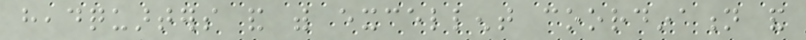headquarters and with excellent coordination and
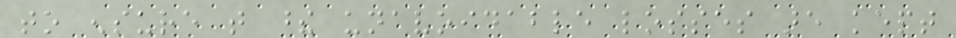to ensure that these unavoidable losses are kept
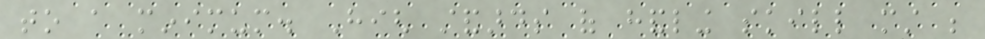to a minimum. High standards of handling skill must be
